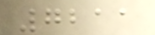7211
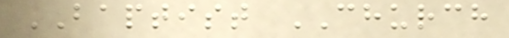BAPTIST CHURCH
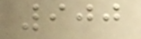900
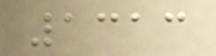1313
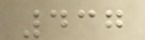437
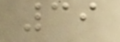39
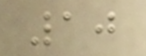10
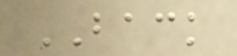BACK
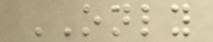ONLY
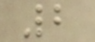2
